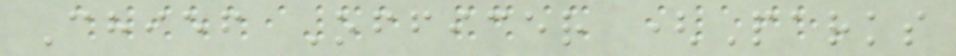Chief Officer (Parks
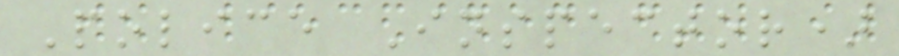Police Inspector)
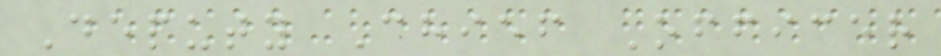Deputy Chief Officer
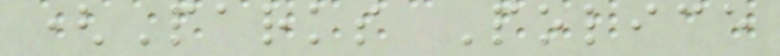(Parks Police
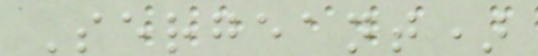Sergeant)
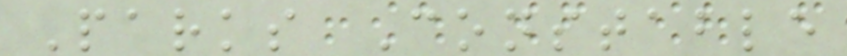Parks Constable
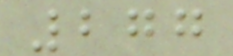277
